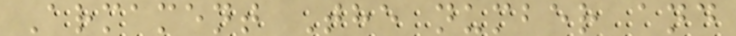Armament The number and
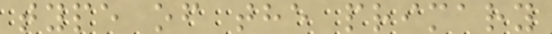type of the primary
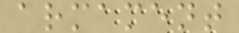armament
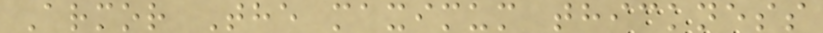Armor The maximum thickness
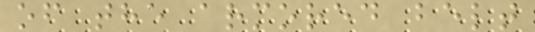of the armored belt
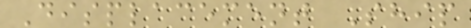Displacement Ship
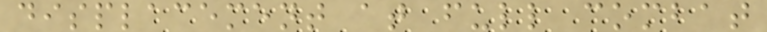displacement at full combat
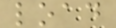load
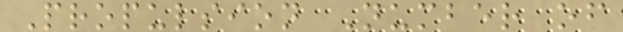Propulsion Number of
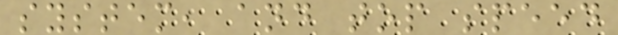system, and top speed
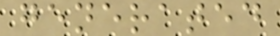generated
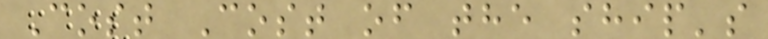Cost Cost of the ship's
